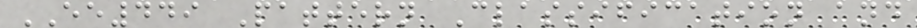EE449 Pattern Classification and
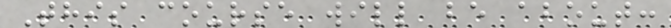This course will be about:
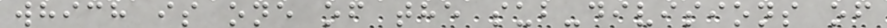which is one of the sub-divisions of
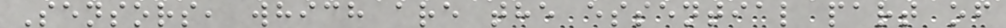Sensors, which are the essential part of
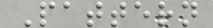Pattern
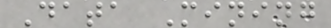Data Mining
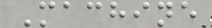Machine
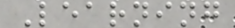Learning
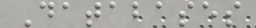Databases
